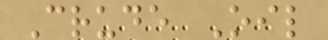Crude Oil
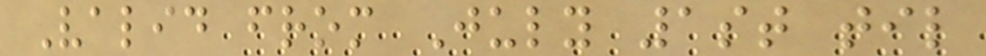Valid from July 1st til
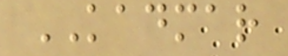KADMAR
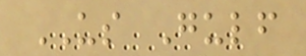US Gulf
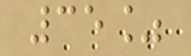35%
